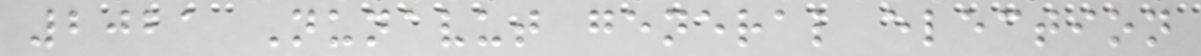2021 Nunavut general election
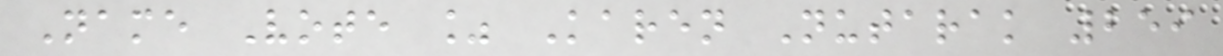Name Vote % Karen Nutarak 259
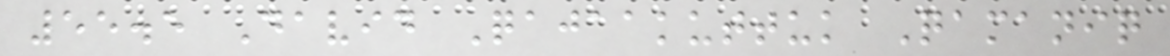55.5 David Qajaakuttuk Qamaniq
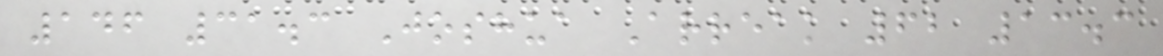146 31.3 Joshua Arreak 62 13.3
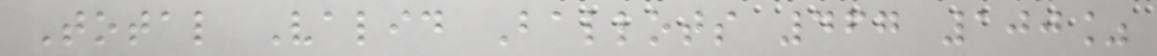Total Valid Ballots 467 100%
